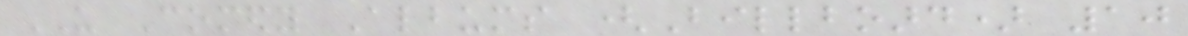US Comedy Albums (Billboard) 10
